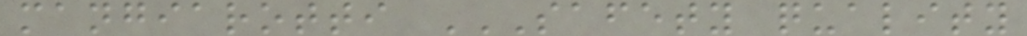mangiarotti SAFETY QUALITY
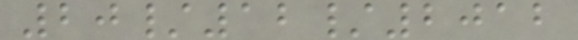20/12/2012
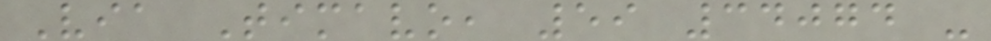Via Timavo, 59 34074 -
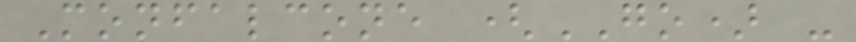Monfalcone (GO) -
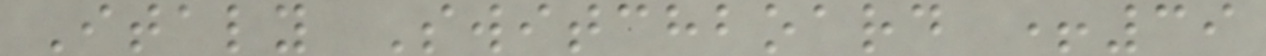Italy Switchboard +39
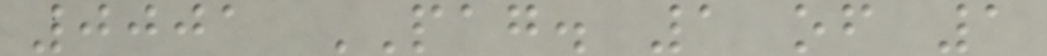0001 PAG. 1 of 1
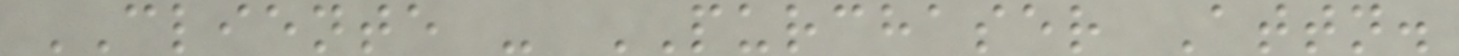CLIENTE - PURCHASER Attn.
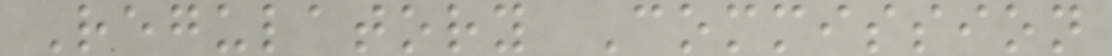Regulatory Commission
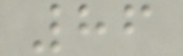86
